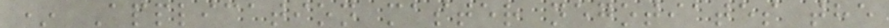* Application master negotiates the
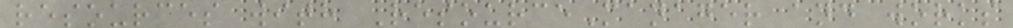resources with ResourceManager and works
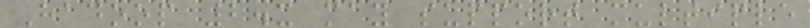Hadoop 2.x may support multiple
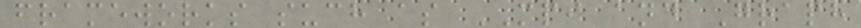frameworks such as MPI and Graph
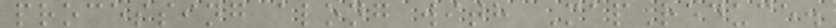processing along with MapReduce.
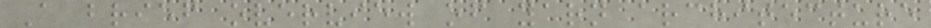A brief overview of yarn architecture
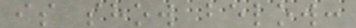is show below:
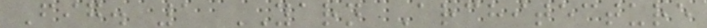Fig. 1 YARN Architecture
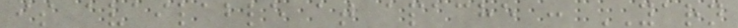is available at apache : YARN
